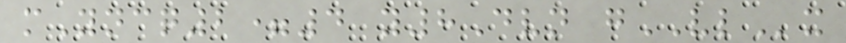mYncq2=4 y8Dvn gVLx
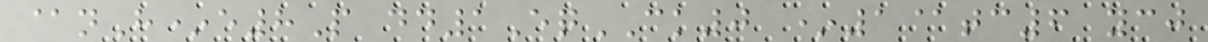@nH*e8P dd1EqCK0 *1@tc6 ycj
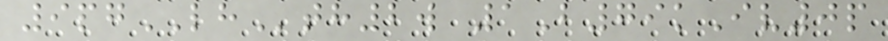9pgLHth2w 1B79kIv0p
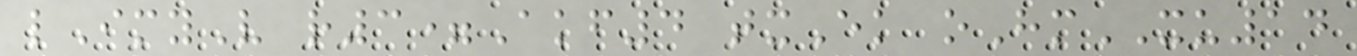lImyV r3=Akf4 txEk oHmXU14
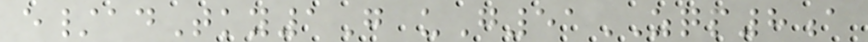e/adTky1G uG51ZQP8a
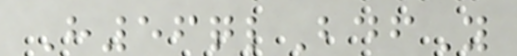H56qlBdfY
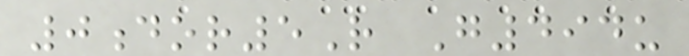0dor5R G494u
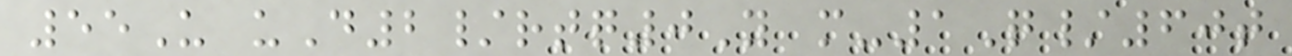55U uD2/rtq0Y m-1Q/60t
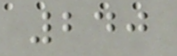240
